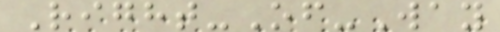Right-Of-Way
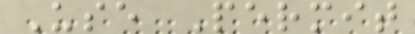Use Permit
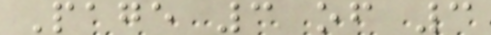Page 3 of 3
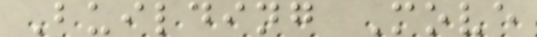Building Move
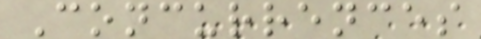Concurrences
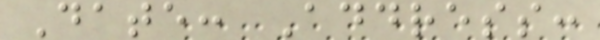Date: Address:
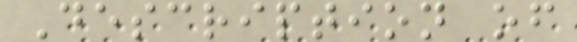Description of
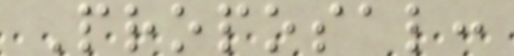Proposal:
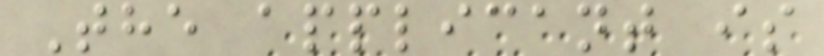The applicant is
